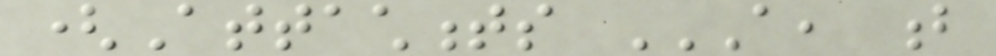(Attachments A, B
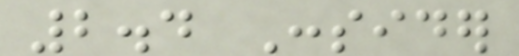2.4 Consider
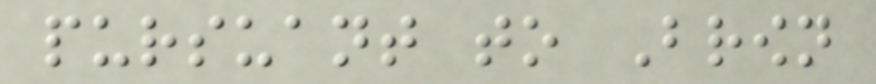pursuant to Brown
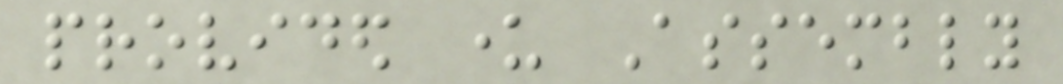provided under Assembly
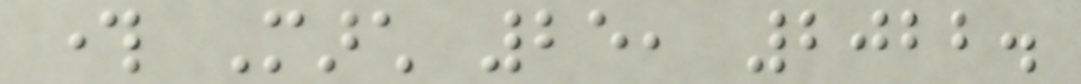through March 25, 2022.
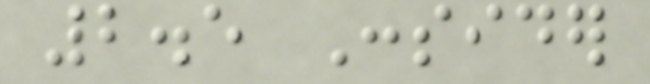2.5 Consider
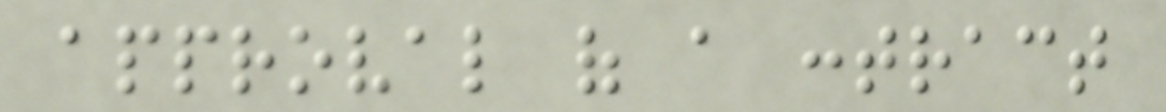approval of a contract
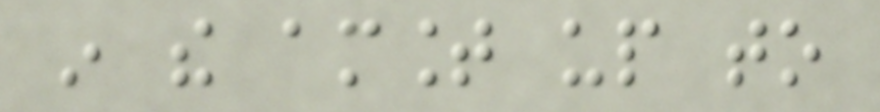in the amount up to
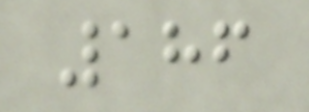186
